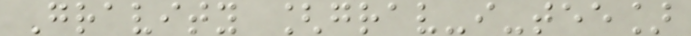Gravity [grav-i-tee]
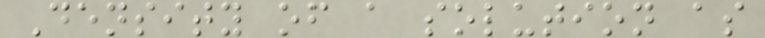Density of a solution as
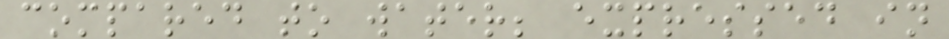compared to water; expressed in
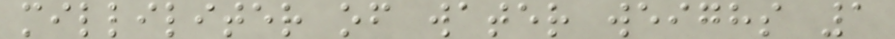milliliter of water weighs 1
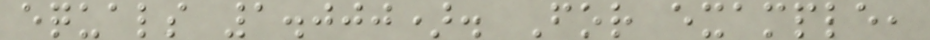equals 1.000). For example,
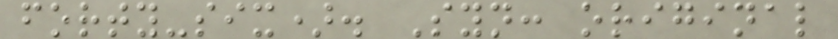forty-six). Syn: original
